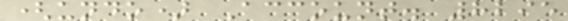(undo) Account. 8295
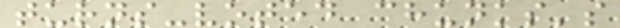turns-voted chunks's
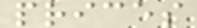prices
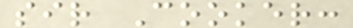sir Cooker:
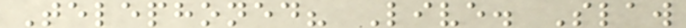Telephoned? Live. Slaw
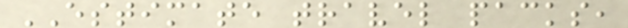ESTIMATE travel packs,
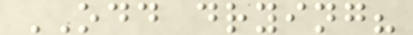ODD drying?
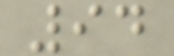94
